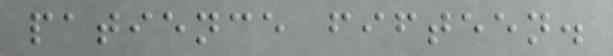patience fifteen.
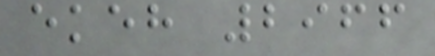ekeh 2966
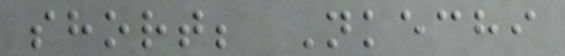short; Nkechi
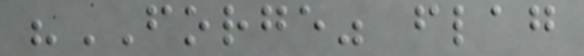"FORGE" flag
